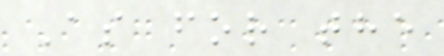As for the
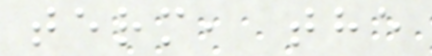term, the
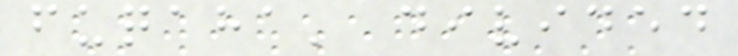fuqaha' divided
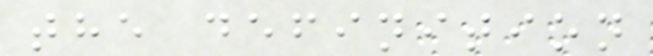the definition
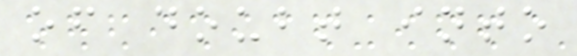of doubt into
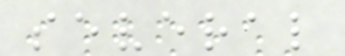several
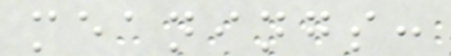meanings:
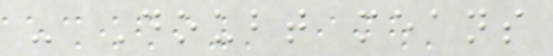- Doubt means
